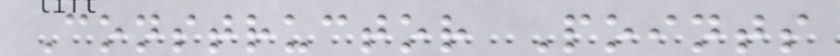Constructor Points
